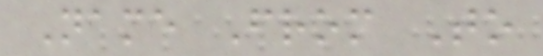Name From To
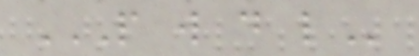P W D L
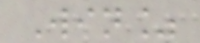Win%
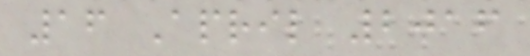16 April 2016
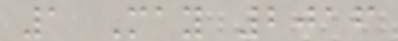1 May 2016
